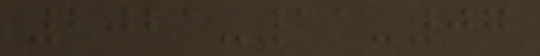2021-11-07
